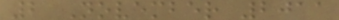2 November 2011
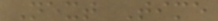Next Time
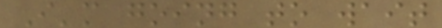I'm going to wait
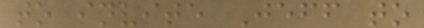to invite Jeff to
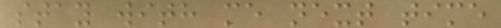stay with me next time
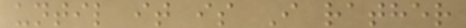until it is I rather
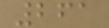261
